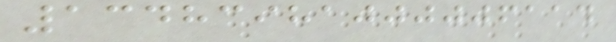13483981000006114
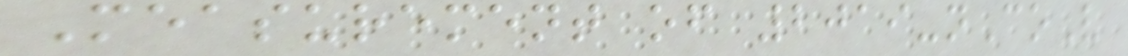Measurement of 2019-nCoV
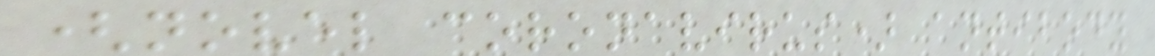(novel coronavirus) antibody
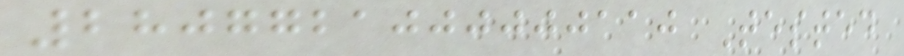2807721000000110 Tested
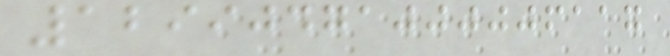12990471000006117
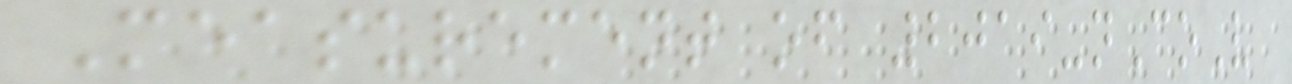Measurement of 2019-nCoV
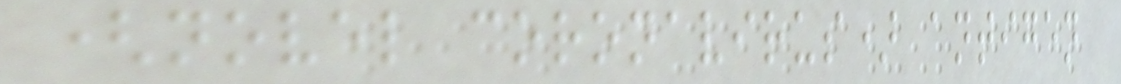(novel coronavirus) antigen
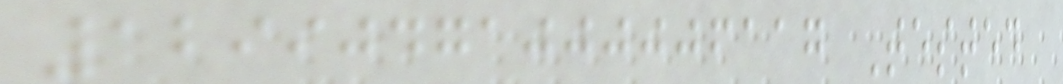12990471000006117 Tested
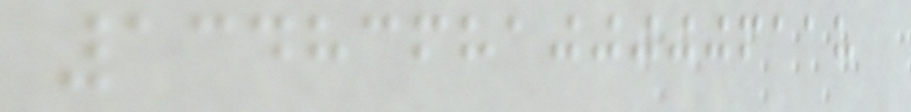13483681000006118
